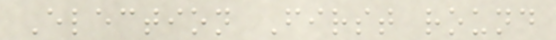Election First round
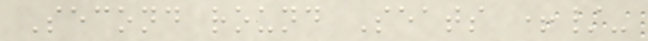Second round Seats +/-
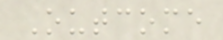Outcome
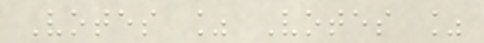Votes % Votes %
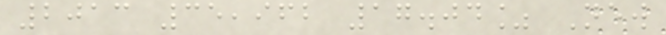2013 35,962 17.04% New
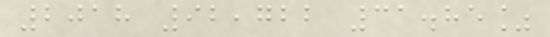2018 92,722 31.85%
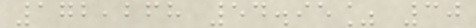172,268 54.95% 30
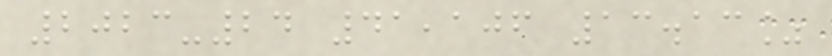2023-24 41,106 13.13%
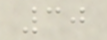30
